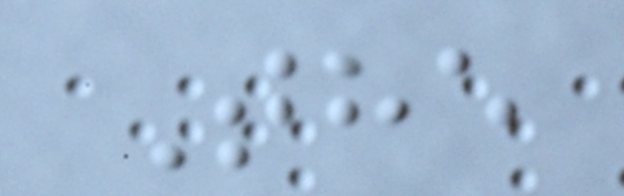The
